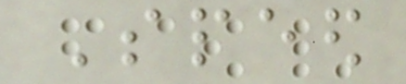Speed
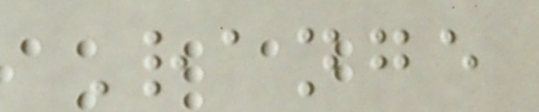Range
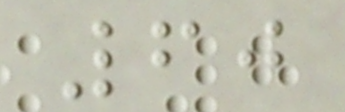60
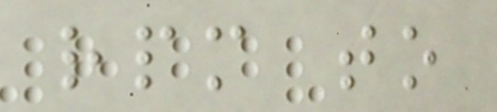rpm to
